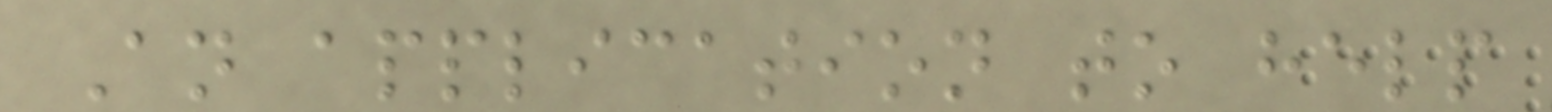An application to help
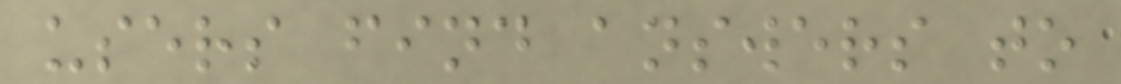users find answers to
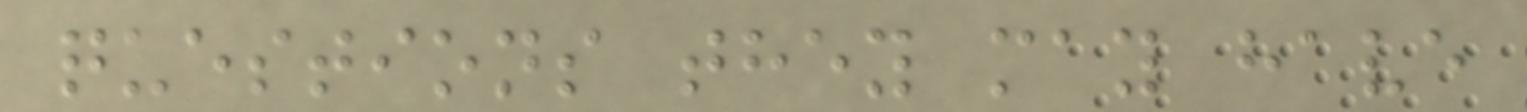questions they may have
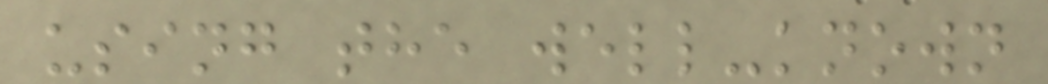using the well-known
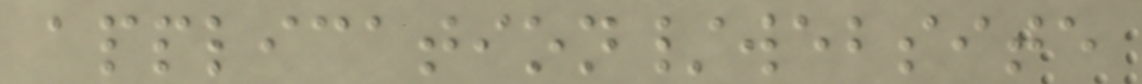application/website
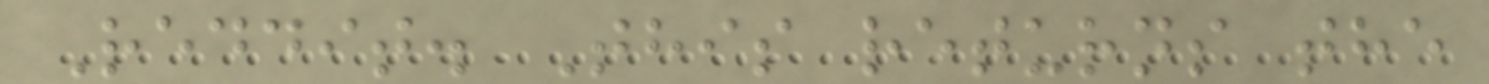Reddit. This returns the
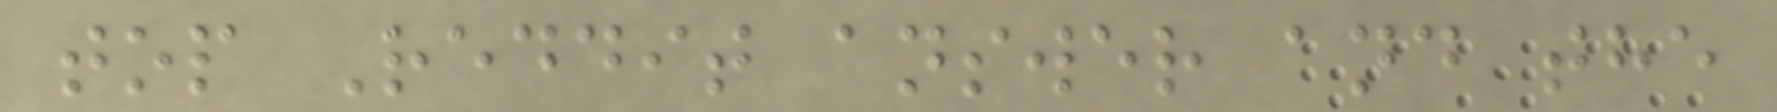top Reddit answer and the
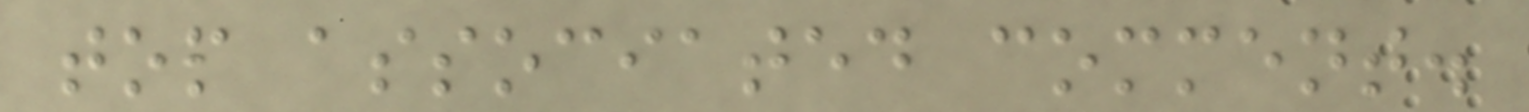top associated comment.
